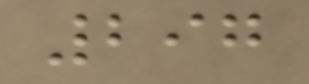297
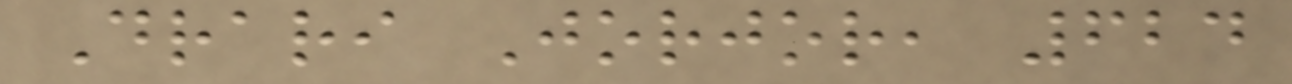Drari Jorjor, 624
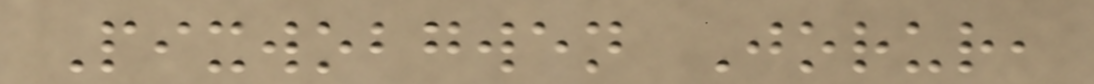Pixwobgwen Jorur,
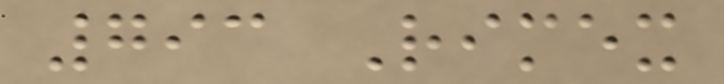793 Rimex
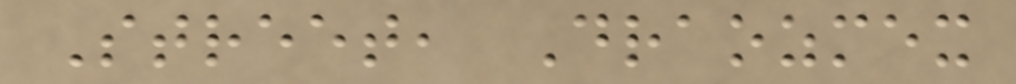Street, Draozmex
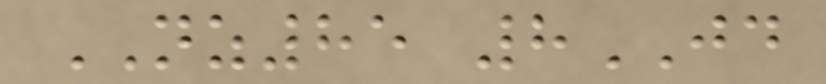NZ85 8JD
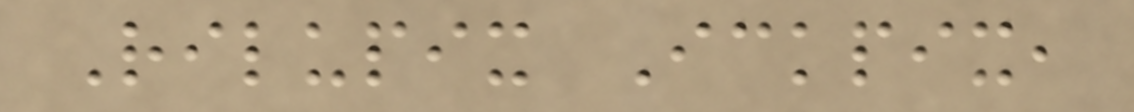Rilupix Ickpix,
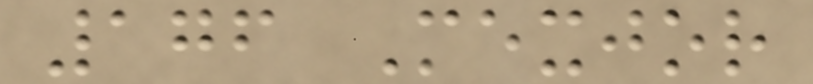176 Mexjor
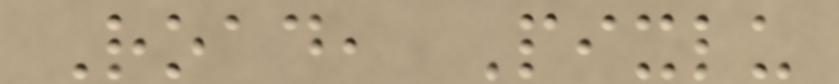Road, Pixlu
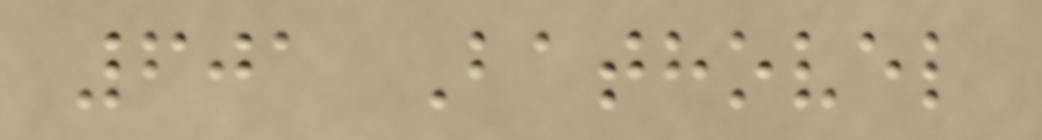601 Bathovel
